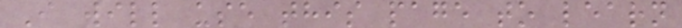I will use this page to learn
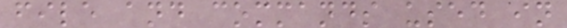file and commands used in
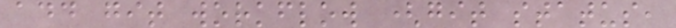add git workflow (git status,
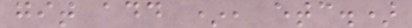git add *, etc.)
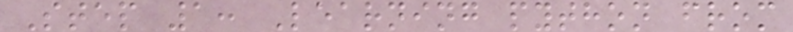Step 1: Learning python from
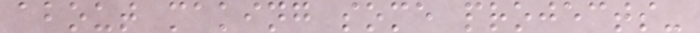about making some projects-
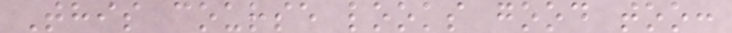This course looks good too:
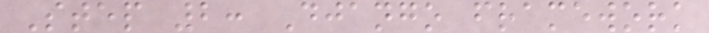Step 2: Django framework
